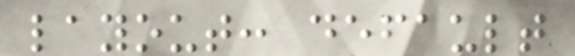layout: default
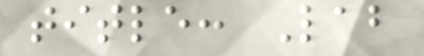title: Lab
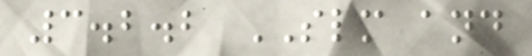3.2.2 SLM and
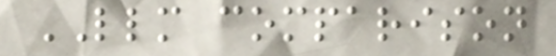LLM comparison
